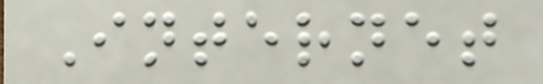Internet
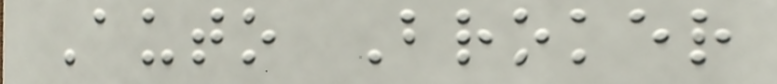Auto Broker
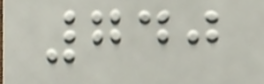740
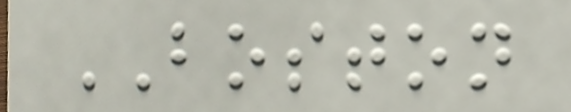BOSTON
